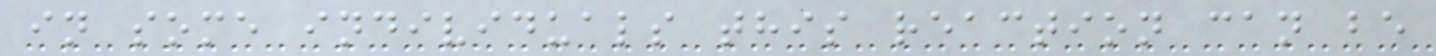in some individuals this reaction can be
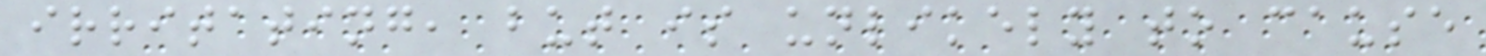irritating, but is unlikely to cause
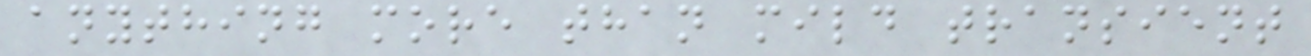anything more than mild transient
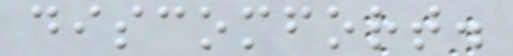discomfort.
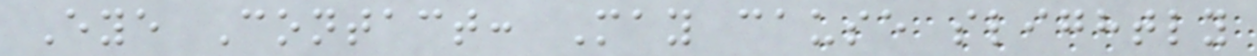Eye Contact: May cause slightly
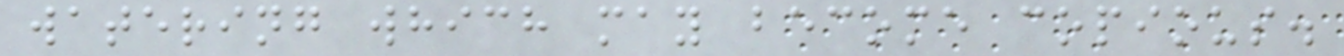watering which may become copious.
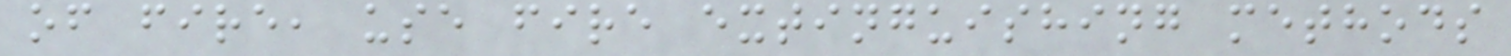of fire, use fire extinguishing methods
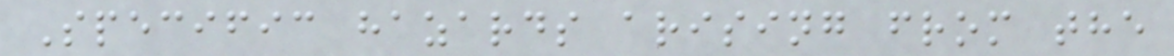Specific hazards arising from the
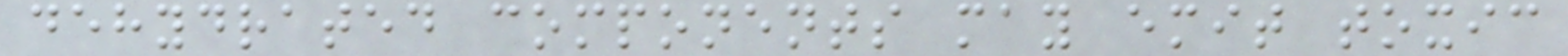dehydrated components may emit toxic
